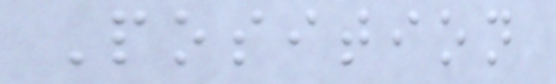Position
